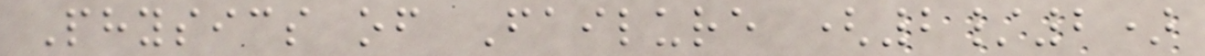Physics of Failure (2/2)
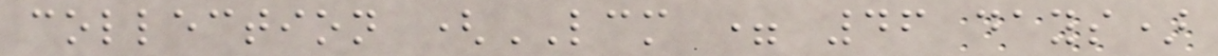collection (LCM = 46 days)
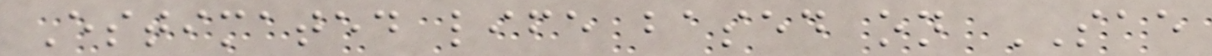Estimated life based on SAE
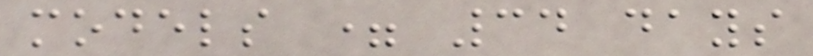models = 34 days
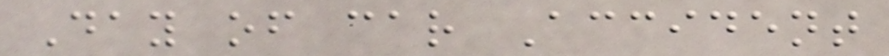Day of car Accident
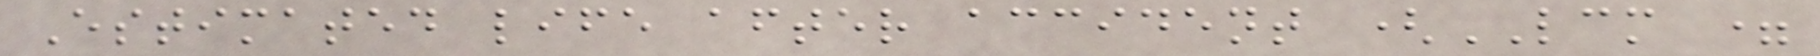Estimated life after accident (LCM =
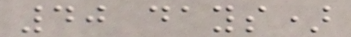40 days)
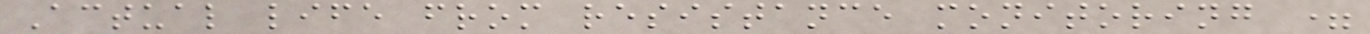Actual life from resistance monitoring =
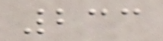233
